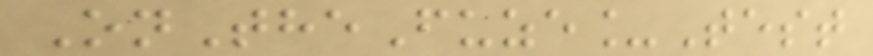OnTheFuze_Test
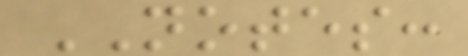NOTES:
